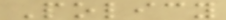Policy
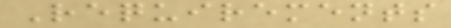Requirements
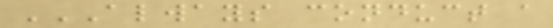ALWAYS CONDUCT A
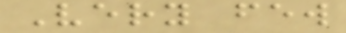Very few
